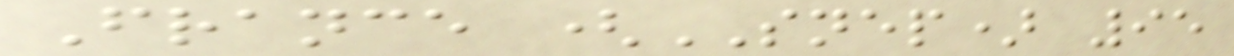France (SNEP) 95
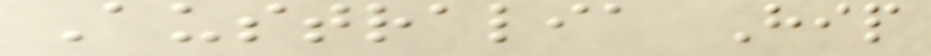Australia Hip
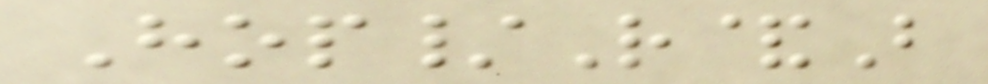Hop/R&B
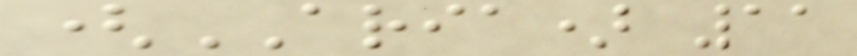(ARIA) 11
